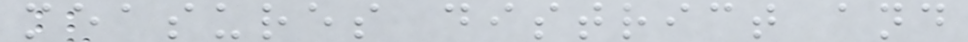measures district and
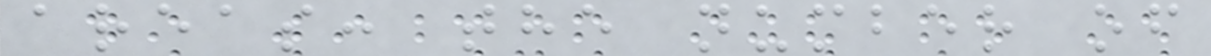areas: the number of
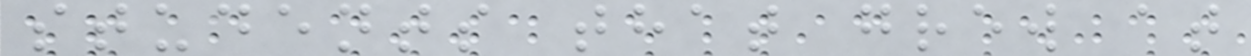students that grew at
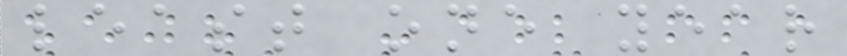least one year
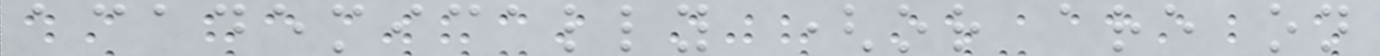academically (or are on
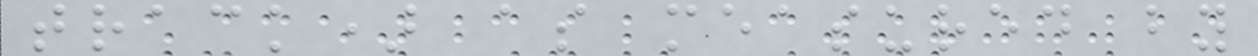track) as measured by
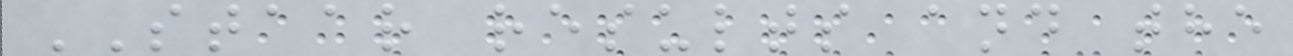STAAR results and the
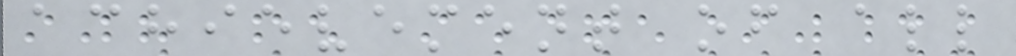achievement of all
